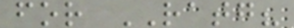for RATG?
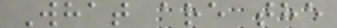What are the
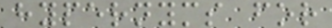hypernyms for
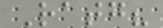Ratg?
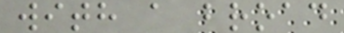with a broad
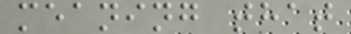meaning that
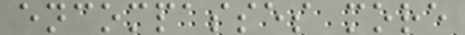encompasses more
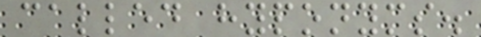called hyponyms.
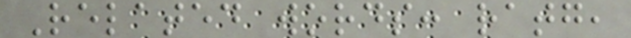Related words: ratg,
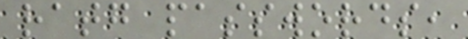ratg passwords,
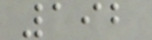192
